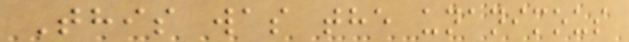This was the unanimous
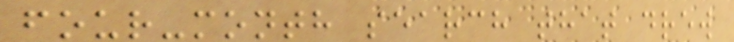four-month search that drew
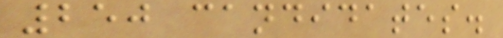250 candidates.
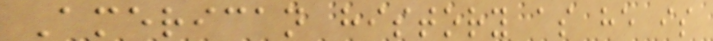American history as he is
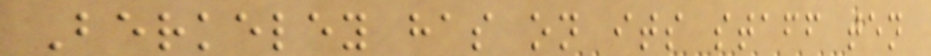Berkeley has on its staff ten
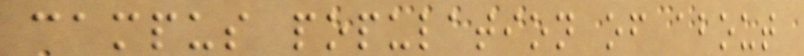campus population of about
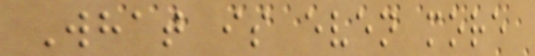What is even more
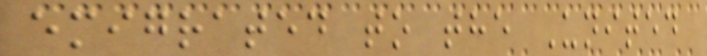emigrated to the United
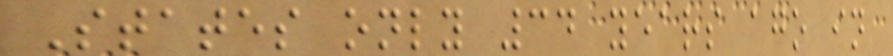States only 34 years ago in
